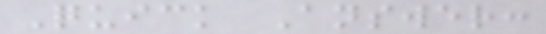Quick Answer:
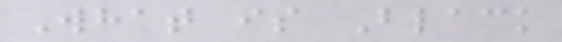What is Black
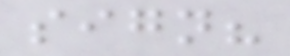sign?
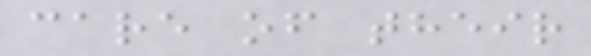care of their
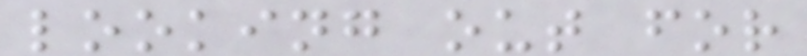looking out for
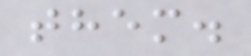them.
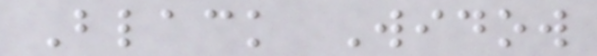Black Widow
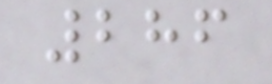286
